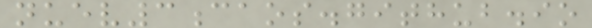nuev3caos.github.io
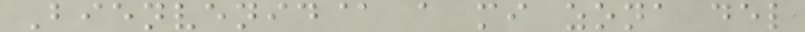Bienvenid@ a mi zona del
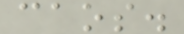caos.
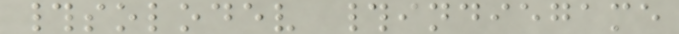#solodev #indiegame
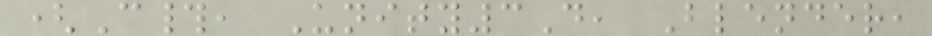(C#, Unity3D, Blender,
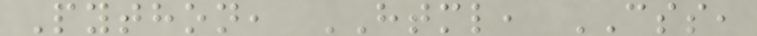Python, HTML, CSS,
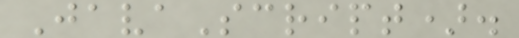JavaScript).
